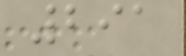291
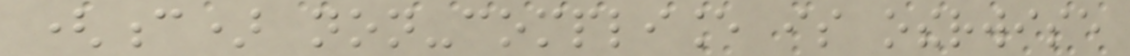(c) non-compliance is otherwise
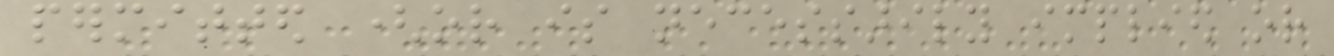permitted (or is necessarily implied or
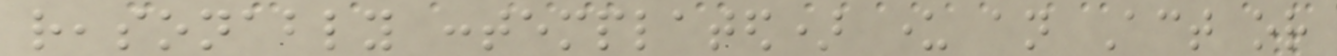reasonably contemplated) under an Act or
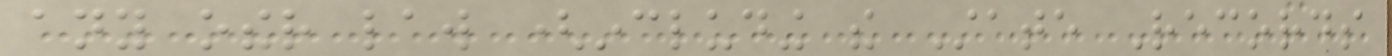any other law (including the State Records
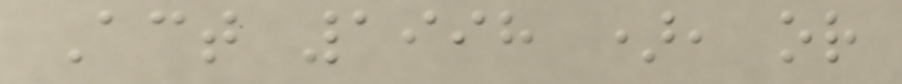Act 1998 ), or
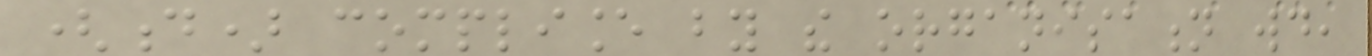(d) compliance by the organisation would,
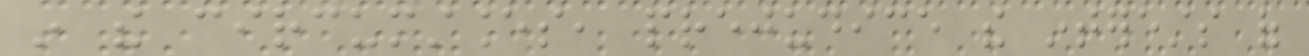in the circumstances, prejudice the interests of
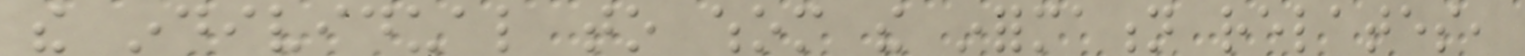the individual to whom the information relates,
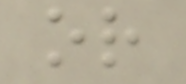or
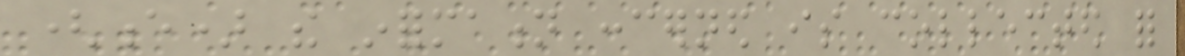(e) the information concerned is collected for
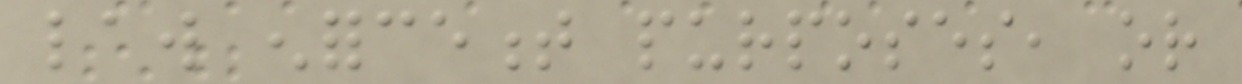law enforcement purposes, or
